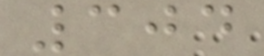304
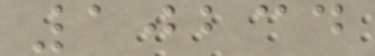10234
